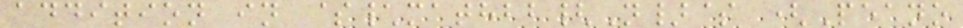addition in $\mathbb{N}$ (Peano
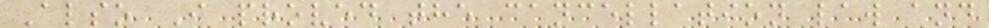Also I proved the cancellation law and
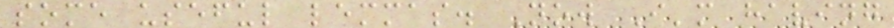some useful lemmas. Now I'm having
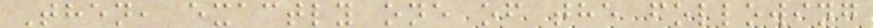Then, exactly one of the following
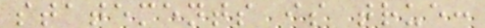statements is true:
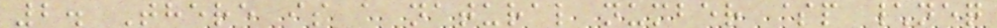2. There is a natural number $p \neq
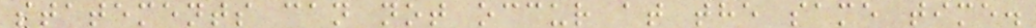statements can not occur at the same time.
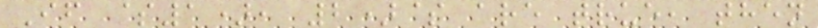If $1), 2)$ are true, then
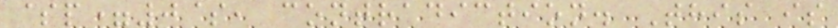$p=0$, contradiction. This is
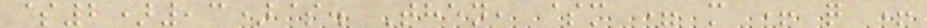$2),3)$. Then, $m = m + q +
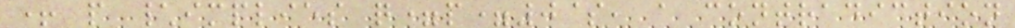+ p \implies q=p=0$, a contradiction
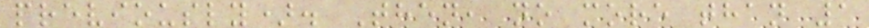previously). Then, no more than 1
